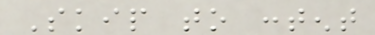Skip to content
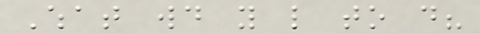What would you like to do?
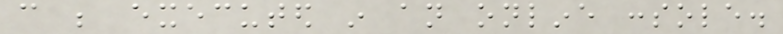can be executed in an online console.
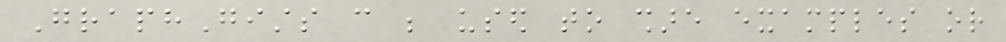GraphGists can be used to share examples or
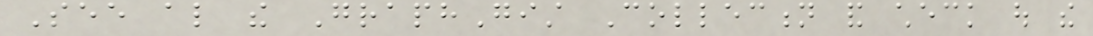See also the GraphGist Collection and check out the
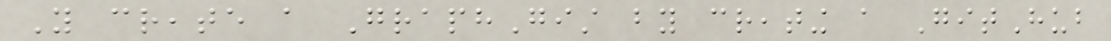You create a GraphGist by creating a GitHub
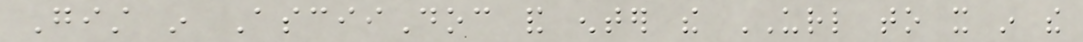Gist in AsciiDoc and enter the URL to it in the
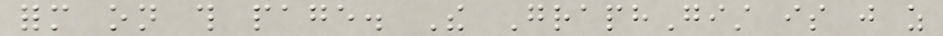form on this page. The GraphGist is just as
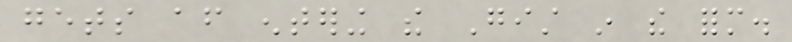gets after entering the Gist in the form.
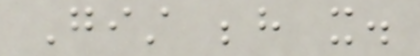Gist behind it.
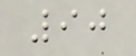90
